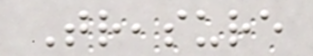Treasure
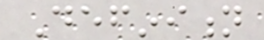Definition
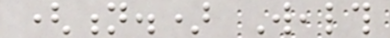(n.) Wealth
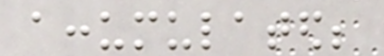accumulated;
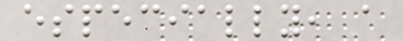especially, a
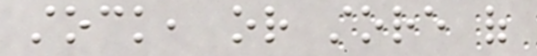stock, or store of
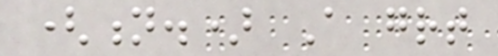(n.) A great
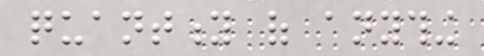quantity of anything
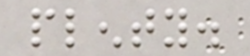plenty.
